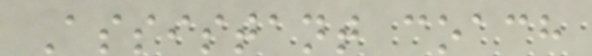Assistant coach
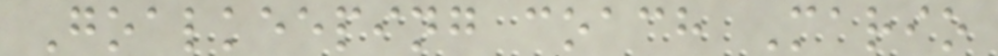Goalkeeping coach Mario
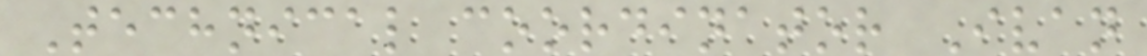Technical coordinator Ivan
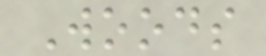Woods
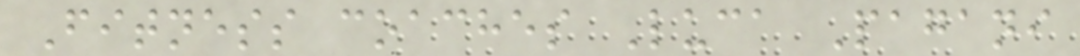Fitness coaches Luca Pagani
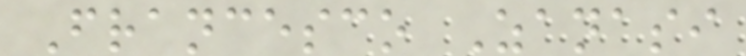Francesco Zanasi
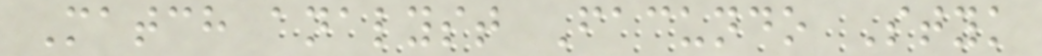Match analyst Facundo Styk
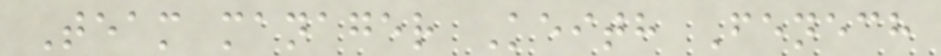Team manager Keith Fenech
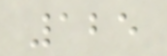125
